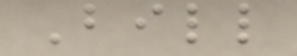Bill
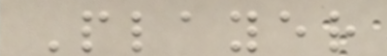Player
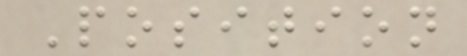Position
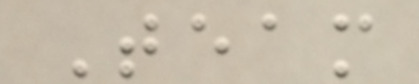Team
